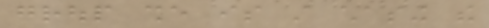group she is still chasing the
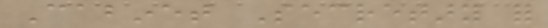Cabinet Secretary for
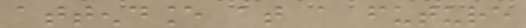attendance at a future
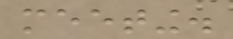meeting.
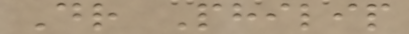Dr Philip
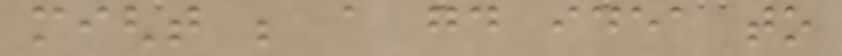might be a good idea to
